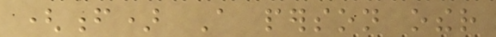(f) A person other
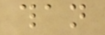than
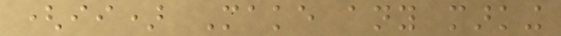(ii) Make any marking
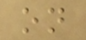on
